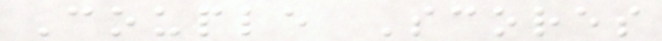Couple Scores
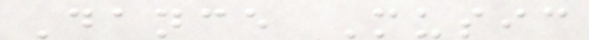Dance Music
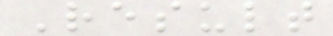Result
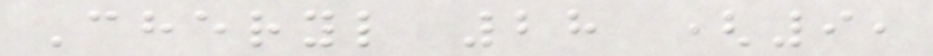Cheryl 28 (9,
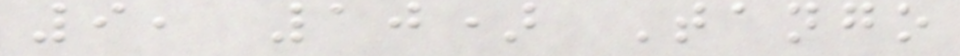9, 10) Tango
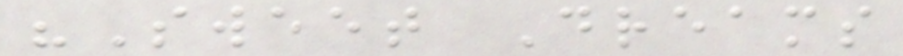"Sweet Dreams
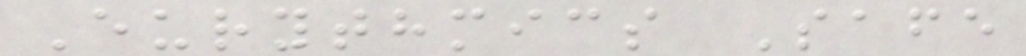Eurythmics Safe
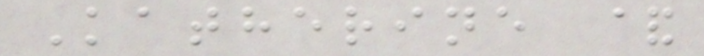Katherine &
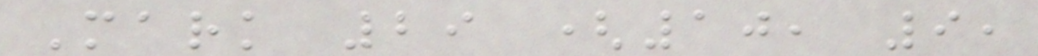Mark 29 (10, 9,
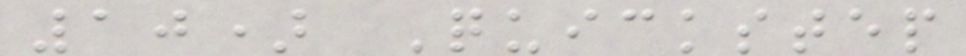10) Quickstep
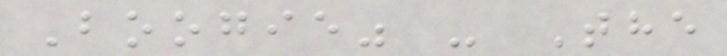Boogie" - The
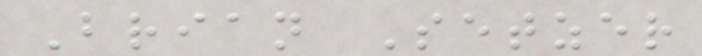Brian Setzer
